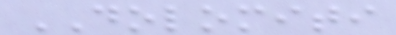DOLOMITI
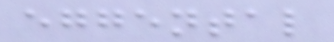eggental
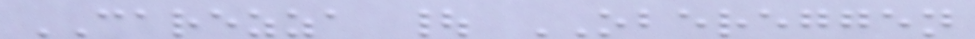CAREZZA | OBEREGGEN
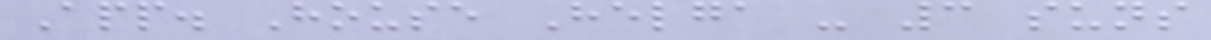App. House Helga - 3 suns
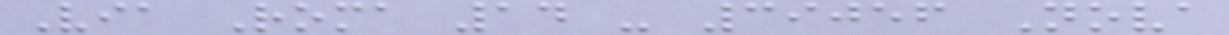Via Roma 14 - 39056 Nova
